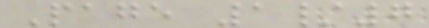Page 1/7
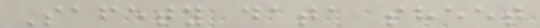Safety data sheet
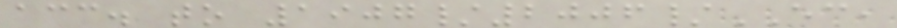acc. to 1907/2006/EC,
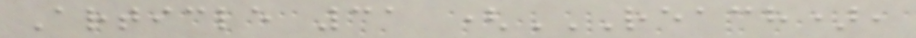Article 31 (REACH),
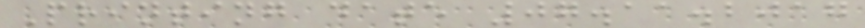Printing date 07.11.2017
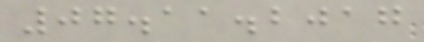07.11.2017
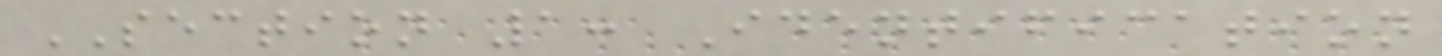SECTION 1: Identification
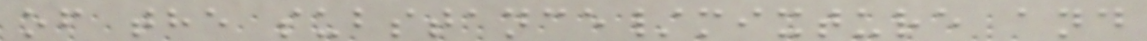of the substance/mixture and
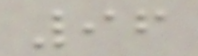96
